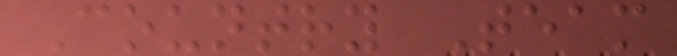Country Team
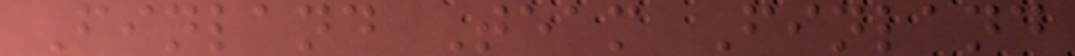Finland Team Finland
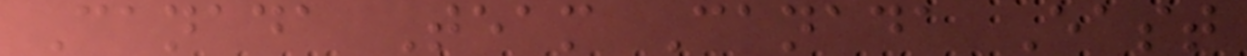Canada Team Canada East
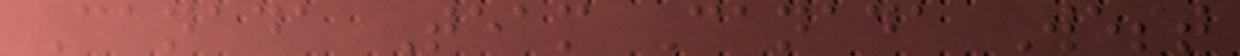Canada Team Canada West
